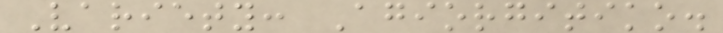Variety: Agiorgitiko.
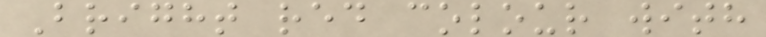Bright red colour with
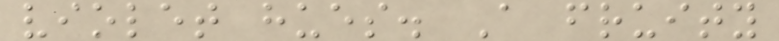violet hues. A fruity
